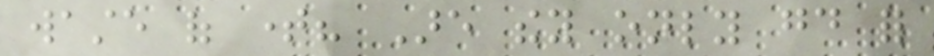waste of time? Are they only good for
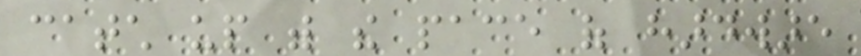catch up with the pace of hardware
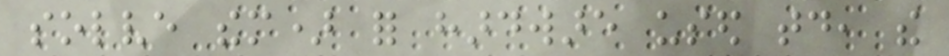solve them) for hardware used today, the
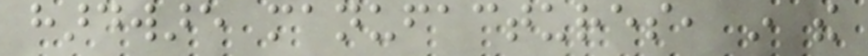hardware manufactures, in the
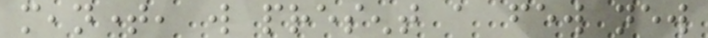meantime, will present a few new
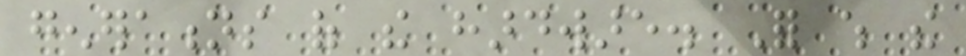generations of the hardware. For which the
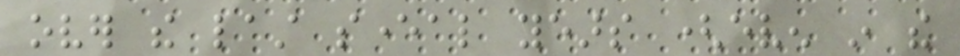over the last several years (even in the
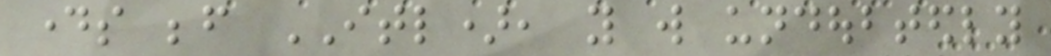days before ITL), you will undoubtedly
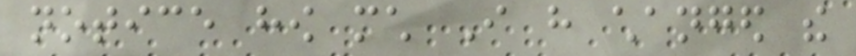notice how much I have changed the
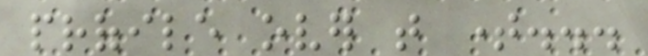profile over that time...
